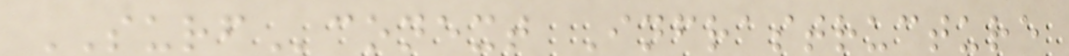SURFconext Infrastructure
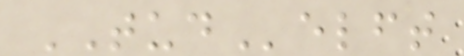TUDelft
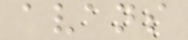avans
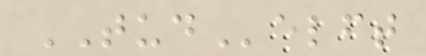TUDelft
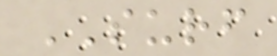SURF
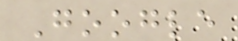Google
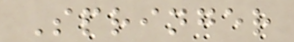Springer
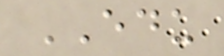EDU
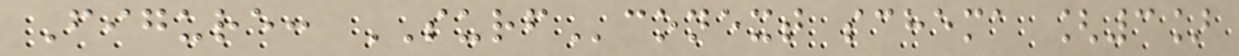Figure: SURFconext schema [3]
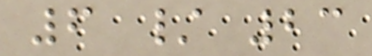6 / 23
